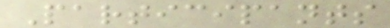Participants
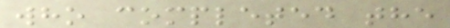who completed the
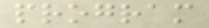program
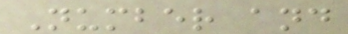Number and
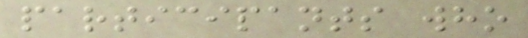participants who
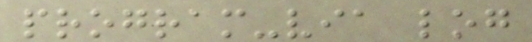program-via log
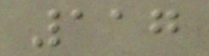117
